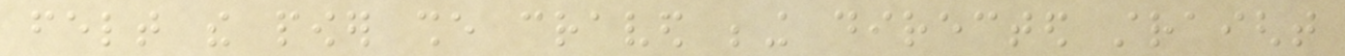felt the power she craved being directed straight
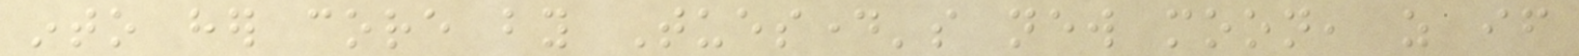into her core by Tuesday's new moon, as if
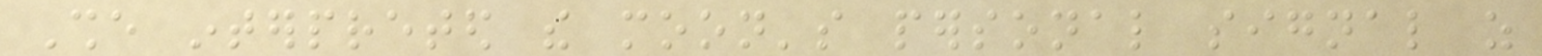She interpreted the moon's personal signal as
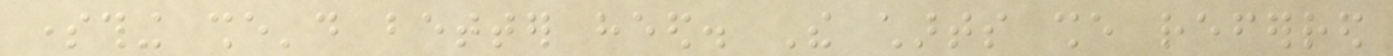something she'd better heed. The charts she referred
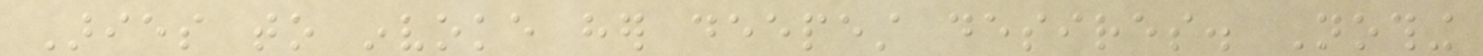Aries to invoke her deepest desires. Nothing
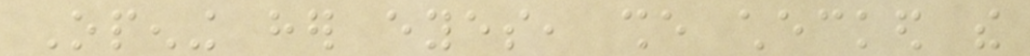Opening her eyes, she checked the
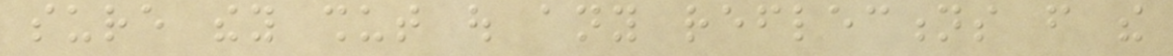sure they shut out any reflections from the
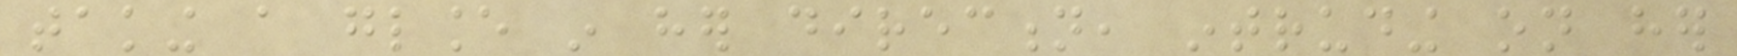taking a glance in her direction, intruding on her
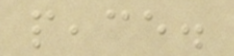peace.
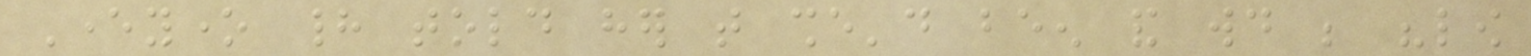Everyone had told her that she'd been and would be "low
